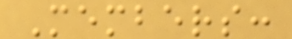Members:
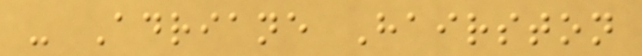- Adriane Hairston
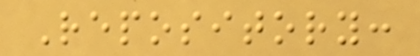Repository:
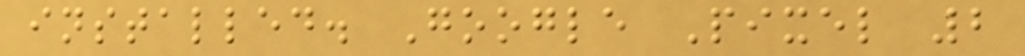installed. Google Pixel 2
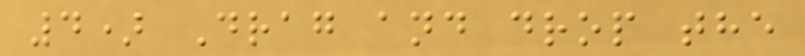4) Drag and drop the
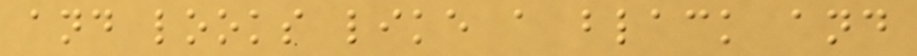and looks like a black and
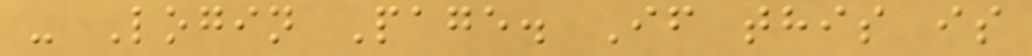- Login Page. If this is
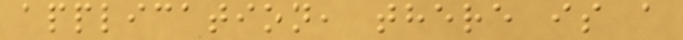application, there is a
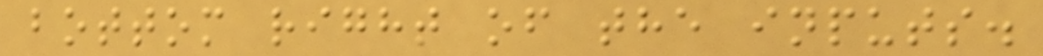bottom right of the inputs.
